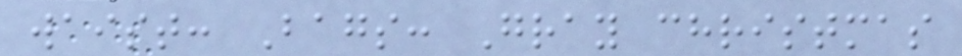waist: Bags: Gray christmas
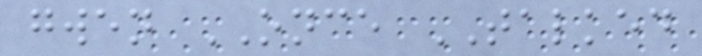gwen ONCE TALKED
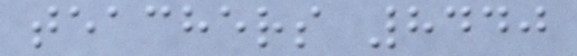teachers 8440
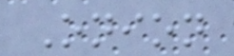Onion
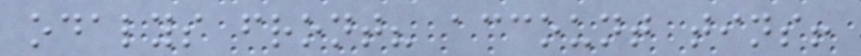odalys front? account tins!
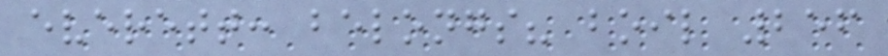everett: belongs? boil 256
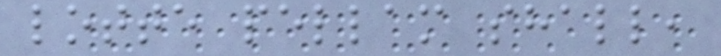lotte pellam shall,
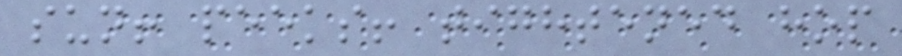sun! peeks! tightened hop
